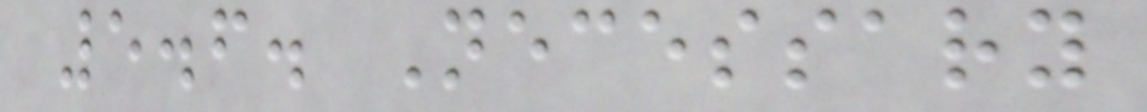5.6. Necessary
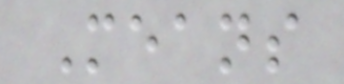Means
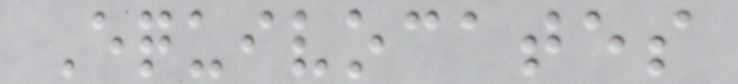Equivocates
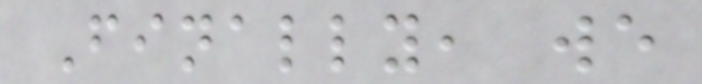Finally, we
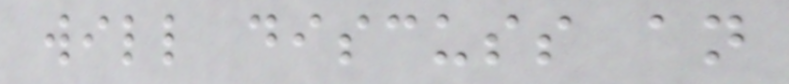will discuss an
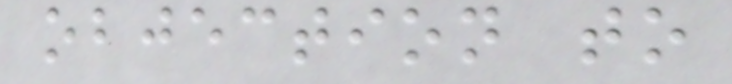objection to
